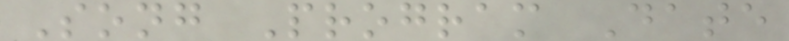Song Program Date
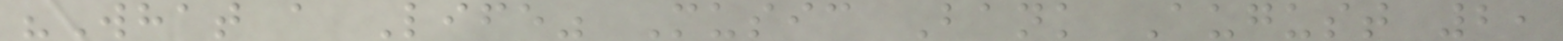"What a Life" Music Bank August 2,
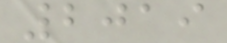2019
